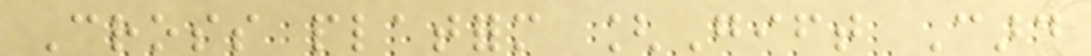Cross platform [Gift Card
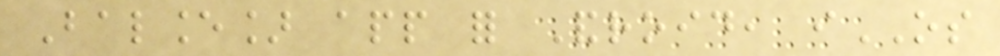Balance] app for Android, iOS
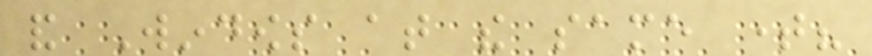and Windows at the same time?
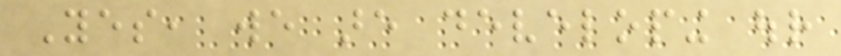Yes, we are developing our
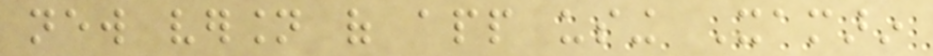new version of app using Xamarin
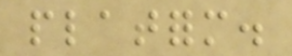platform.
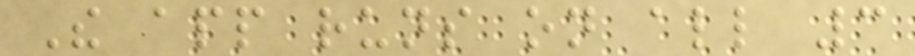The app runs on all 3
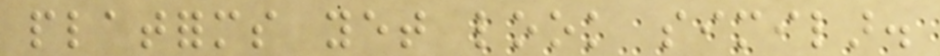platforms yet look similar.
